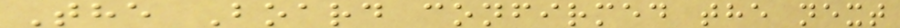The Board confirmed the next
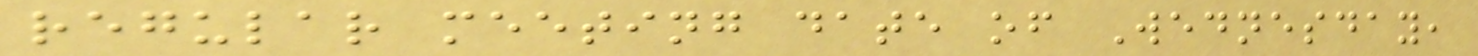regular meeting date of Wednesday,
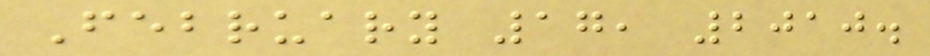February 17, 2010.
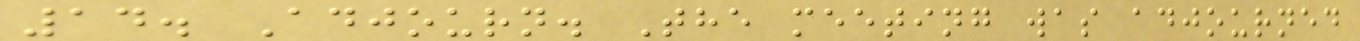14. Adjourn. The meeting was adjourned
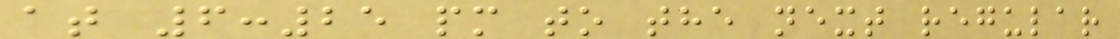at 6:25 pm to the next regular
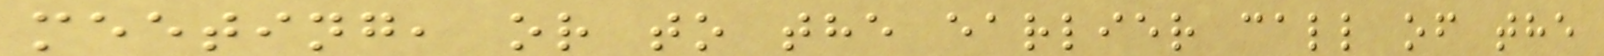meeting, or to the earlier call of the
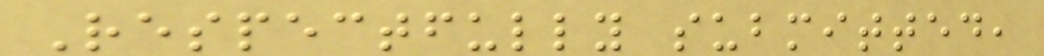Respectfully submitted,
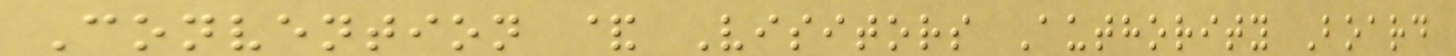Convention & Visitors Authority Board
